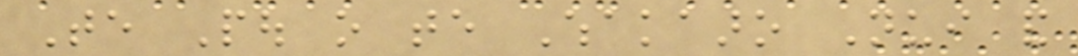Te Pou o te Whakaaro Nui and
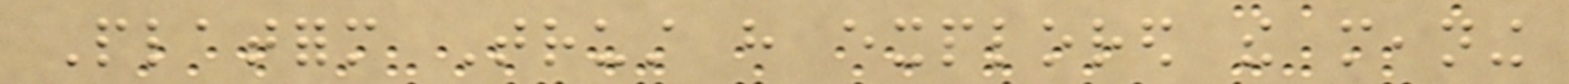Platform Trust have explored the meaning
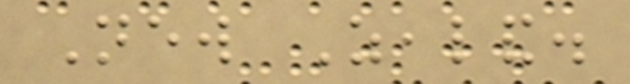New Zealand.
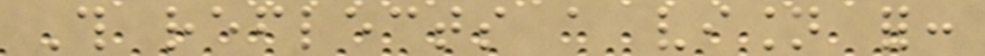This reflects a vision for:
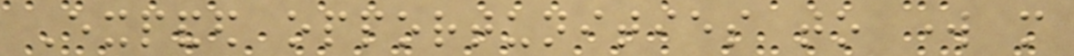Expanded opportunities to work more
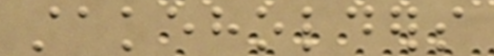stakeholders
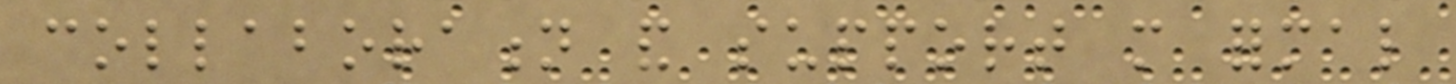collaboration and support more formal
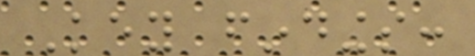Key findings:
